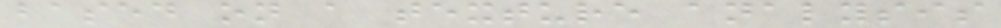based on a texture analysis
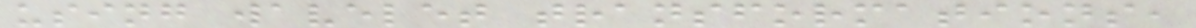using wavelet transformations,
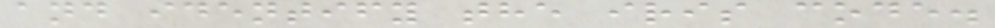and identify the iris code.
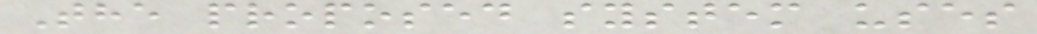The proposed system uses
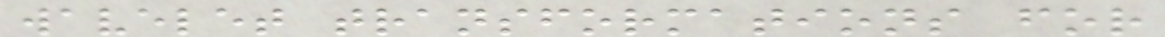wavelet transformations for
